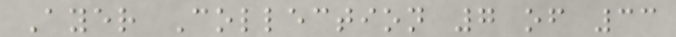Ayer Collection 7 of 33
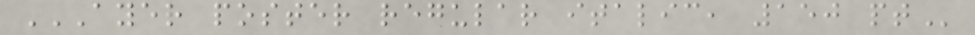AYER POSTER REGULAR ITALIC, 150 PT
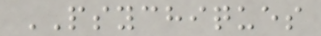PSYCHIQUES
